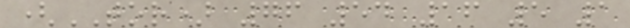(TOR) 76 54 16 5 1
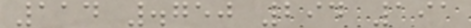114 .750 294 191
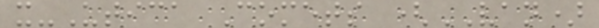x-Utica Comets (VAN)
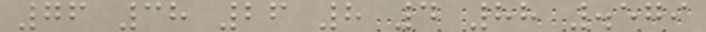76 38 26 8 4 88 .579
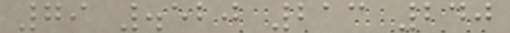79 .520 213 240
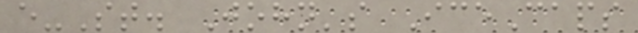e-St. John's IceCaps
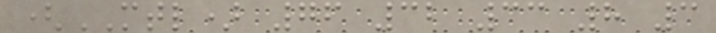(MTL) 76 32 33 8 3
